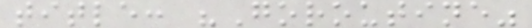title: "Goroutine"
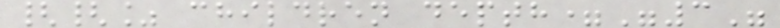{{% children depth="3"
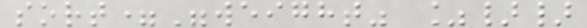sort="weight" %}}
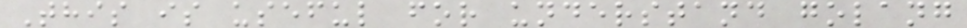This is useful for understand golang
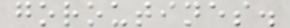goroutines.
